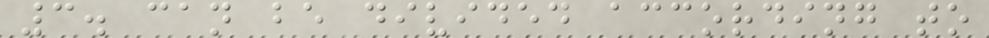3. can be divided according to
